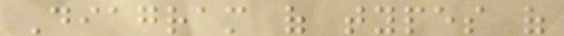Diagram of types of
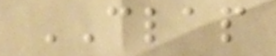CLAP
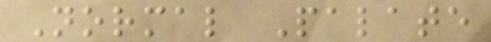Normal Palate
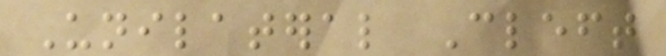Unilateral Cleft
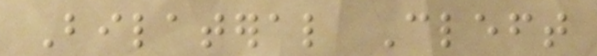Bilateral Cleft
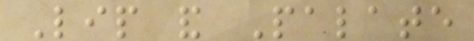Lip and Palate
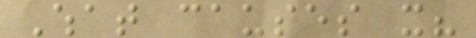What causes it?
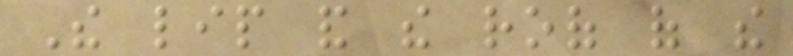The lip and the roof of the
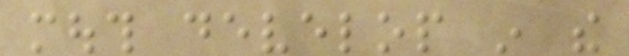mouth develop in the
